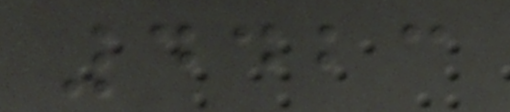4423
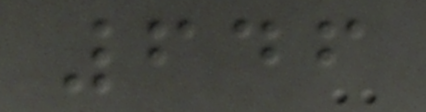646
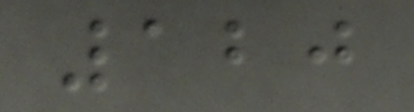120
